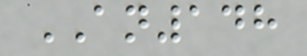AN148
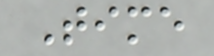Time
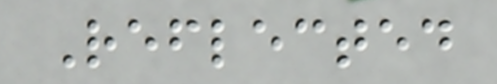Reflected
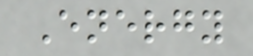Energy
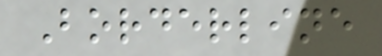Borderline
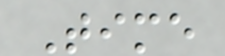Time
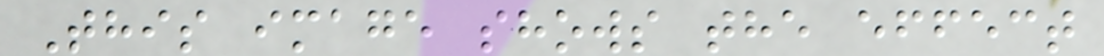This image shows the effect
